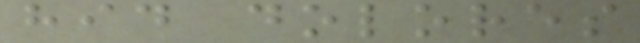hid dolores
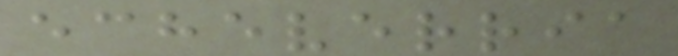echeverria
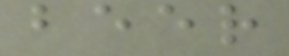beer
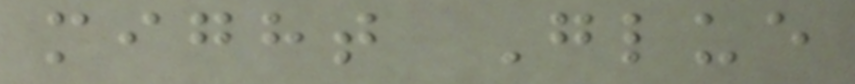might Glue
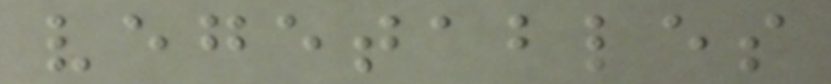vegetables
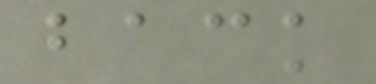back
